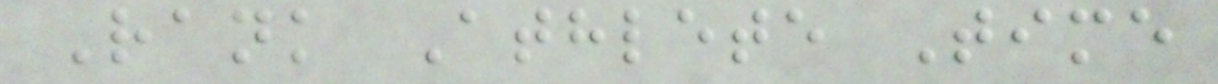Rank Athlete Time
